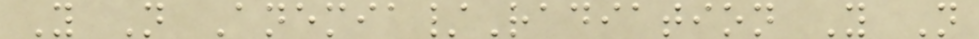Y N Anemia/Radiation Y N
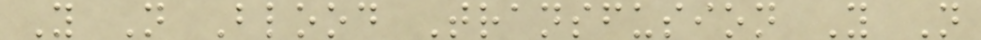Y N Blood Transfusion Y N
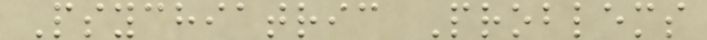Psychiatric Problems
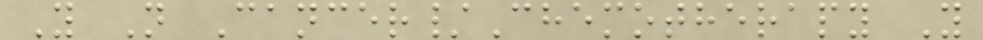Y N Cancer/Chemotherapy Y
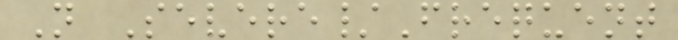N Severe/Frequent
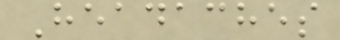Headaches
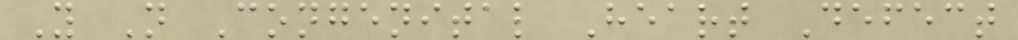Y N Congenital Heart Defect
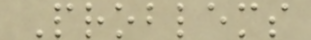Problems
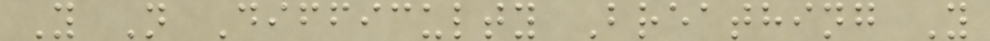Y N Difficulty Breathing Y
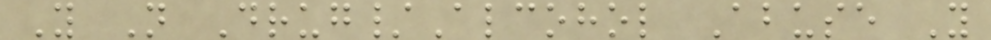Y N Drug/Alcohol Abuse Y
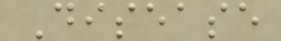Disease
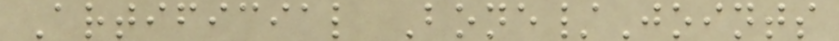Artificial Bone/Joints
